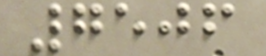7506
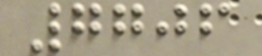7706
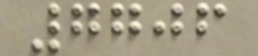7706
